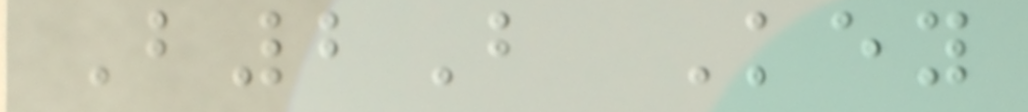B2B Key
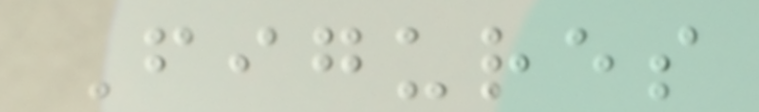Figures
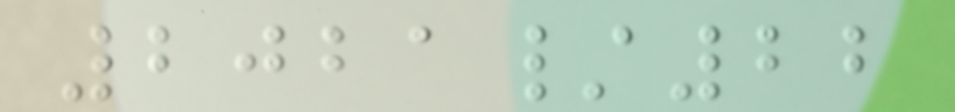2021/22
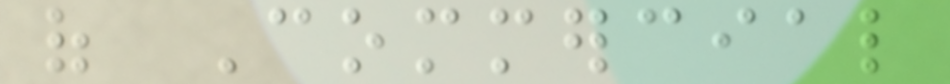of Commercial
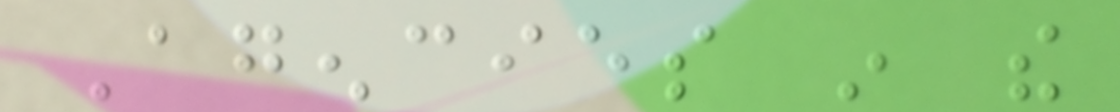Agencies in the
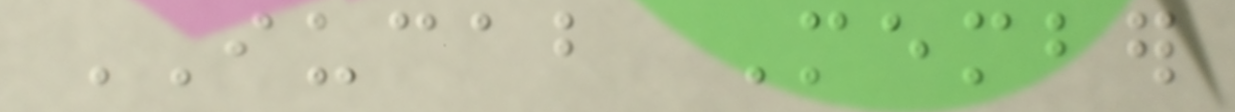IUCAB Member
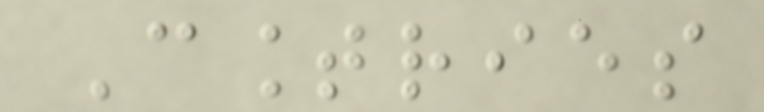Countries
